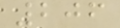206
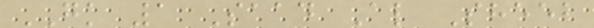GK 1 Saad Al Sheeb
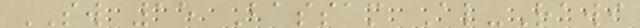SW 15 Bassam Al-Rawi
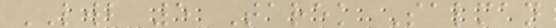LWB 5 Tarek Salman
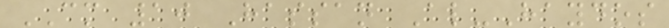CM 10 Hassan Al-Haydos
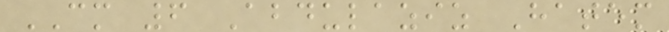CM 6 Abdulaziz Hatem
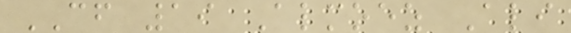CF 19 Almoez Ali
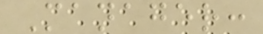Manager:
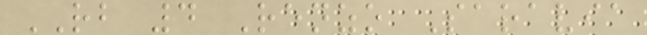RB 4 Renzo Saravia
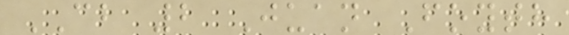CB 2 Juan Foyth
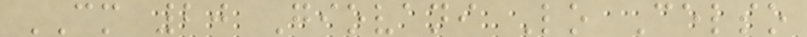CM 20 Giovani Lo Celso
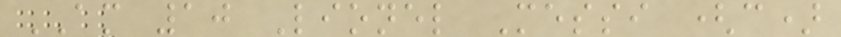AM 10 Lionel Messi (c)
